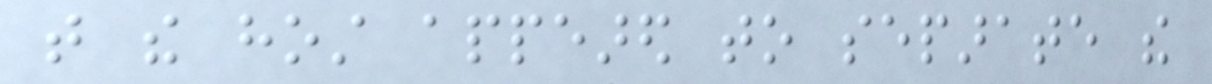that the host appeared to separate the
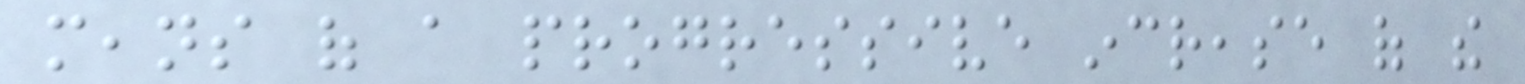means of a progressive increase of the
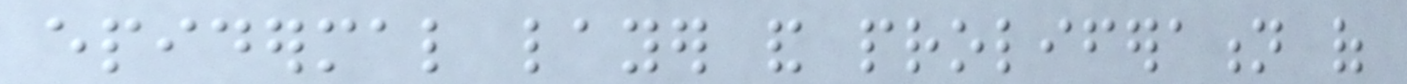epidermal layer and proliferation of
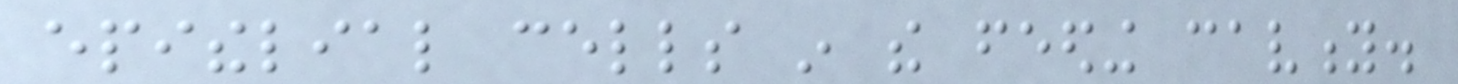epithelial cells in the feeding cavity.
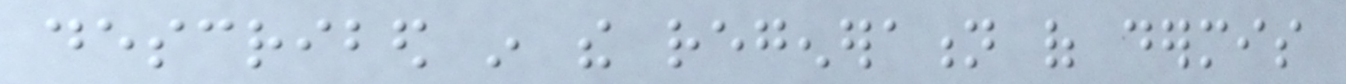described in the regeneration of dermis
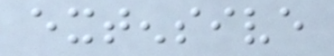extensive
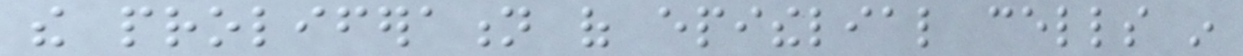the proliferation of epithelial cells in
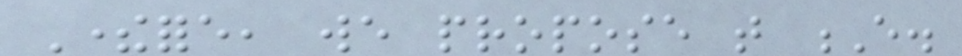Therefore, we propose that E.
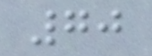70
